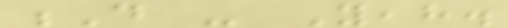D - Yeah.
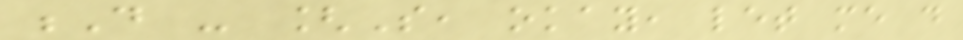D - [So, okay, let me do
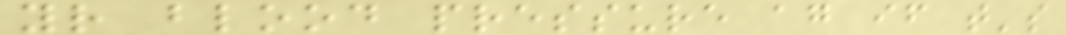your blood pressure again if that's
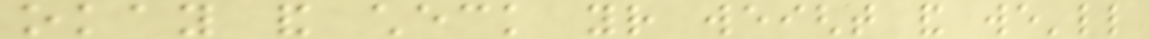okay and check your weight and we'll
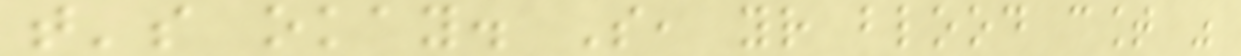that's okay. So, your blood count was
